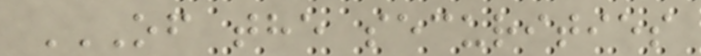OF THE SECURITIES
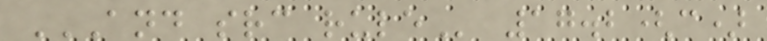AND SRC RULE 17.2(c)
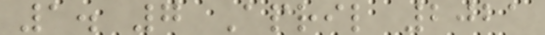1. 7 April 2021
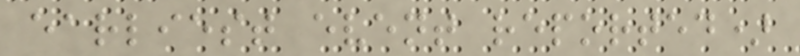earliest event reported)
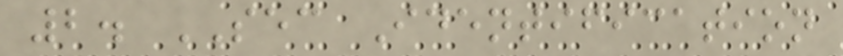2. SEC Identification
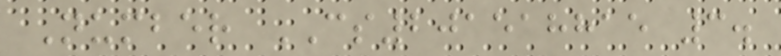Number CS201518815 3.
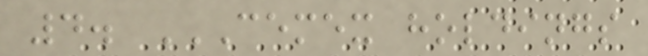4. CEMEX HOLDINGS
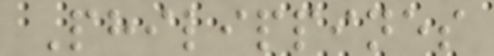Philippines
